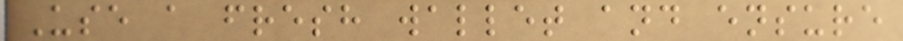Use a fresh wallet and ensure
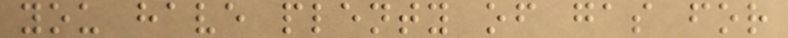you have plenty of gas for
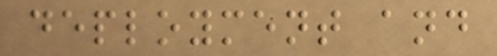deployment and
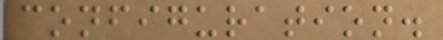configuration.
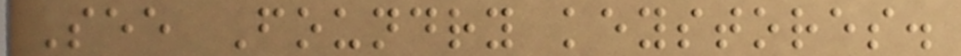See Foundry keystores.
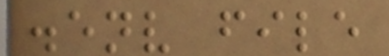.env file
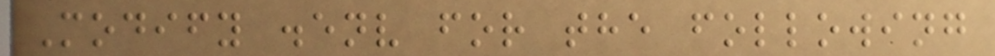Modify .env for the following
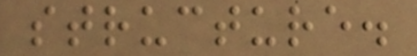structure.
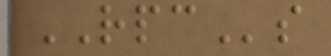RPCs
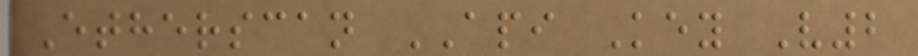Etherscan API Key V2
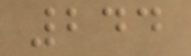244
